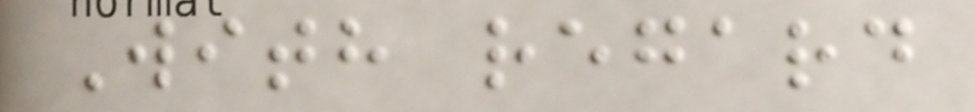With regard
